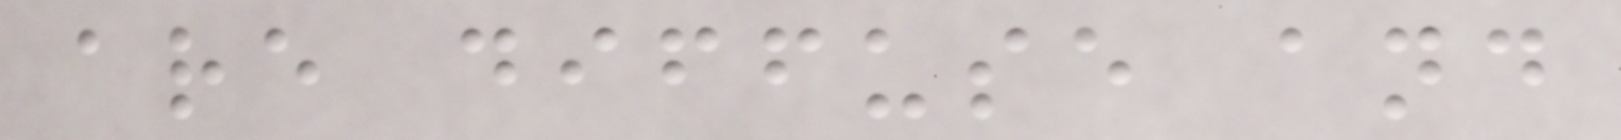are diffuse and
